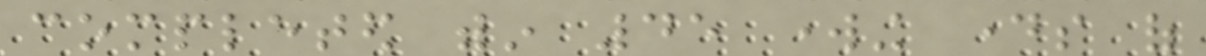completed within 45 working days of
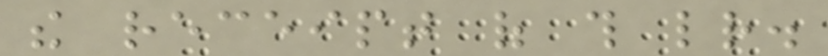the receipt of this letter.
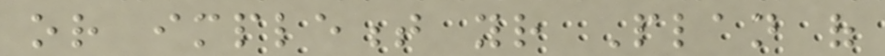or implement your Plan of
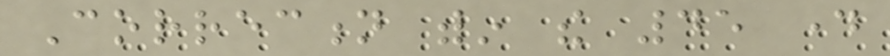Correction within the 45 day
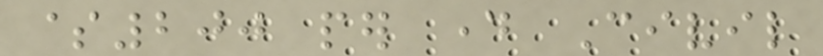$200 per day Civil
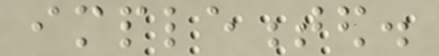implemented.
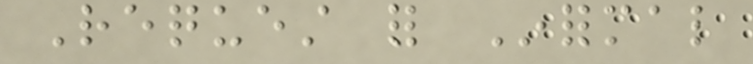Request for Informal
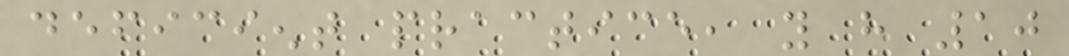deficient practice, you have 10
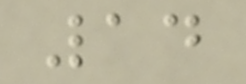14
